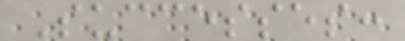Successes:
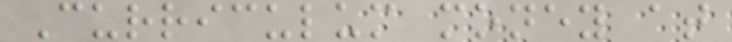Curriculum money at
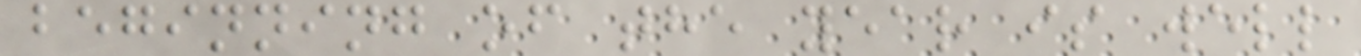beginning of the year is well
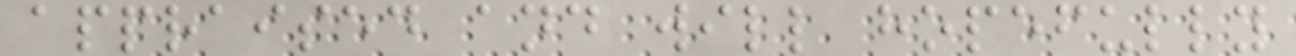appraised and will hopefully
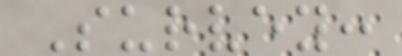Survey:
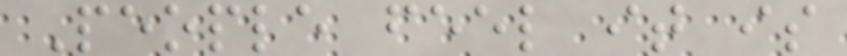People feel it is
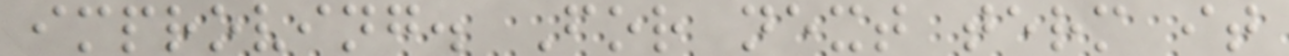improving. For next term it
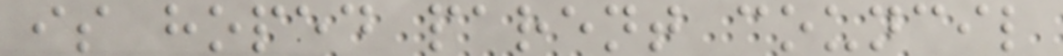is hoped parent council
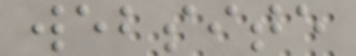website
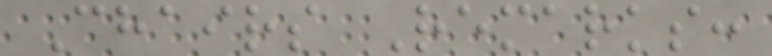Chairs Remarks:
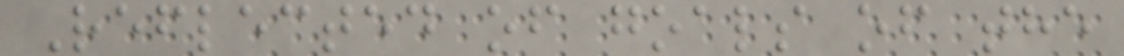Reflected of goals of the
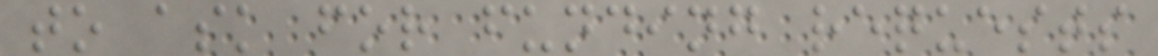to ask for funding requests
